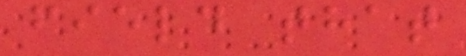field that
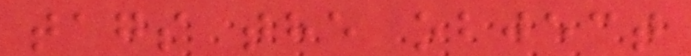tags the object
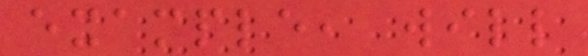example, will
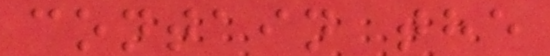contain the
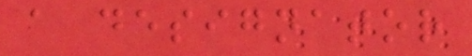a designator
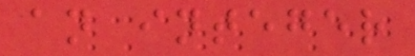an integer
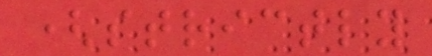(strictly
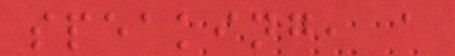speaking, a
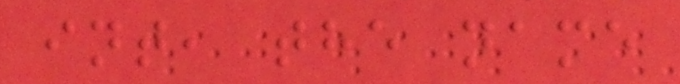int, the name
